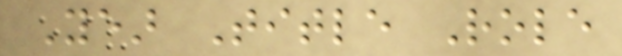Year Title Role
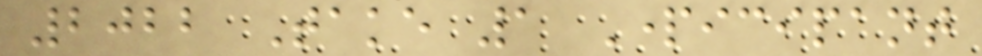2022 Take 1 Participant
